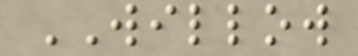WILLOW
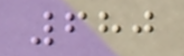680
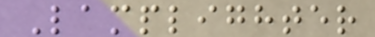Lamplighter
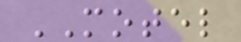MOTEL
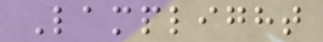Lamplight
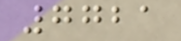7721
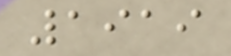1919
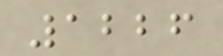1226
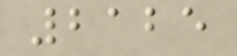2125
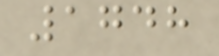1748
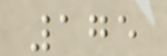175
